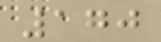170
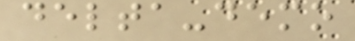delta-demo
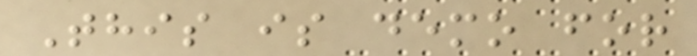This is demo for
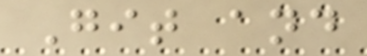Git and
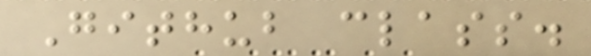Github class.
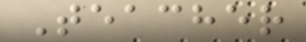Teacher
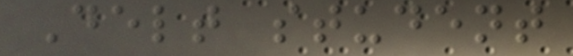Delt student
